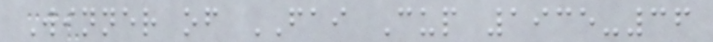Winner of FAI Cup 1935-36
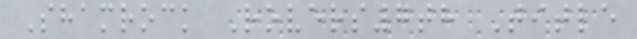Shamrock Rovers7th Title
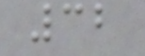32
